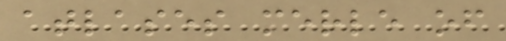atlases merle of
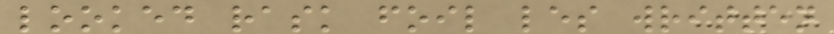looked rask foil les written
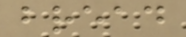bread
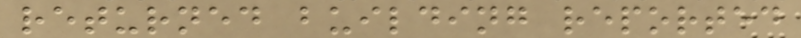returned building reported
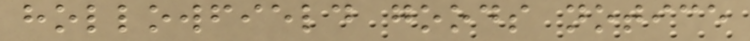hollowfield goods notice
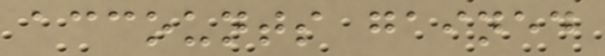accounts gained
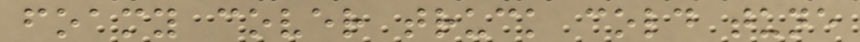foamy cover truck cold tune
